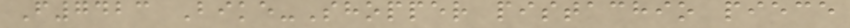F7423 Bike-Shopper pistachio piece
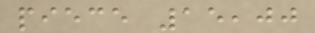piece 15,00
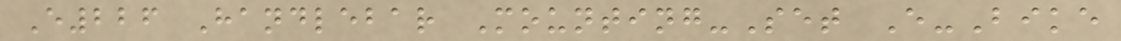E226 Handlebar Mounting-Set E-Bike
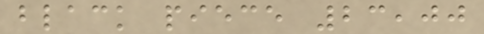black piece 23,00
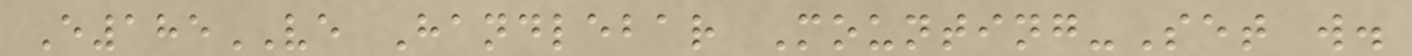E185VE Handlebar Mounting-Set w.
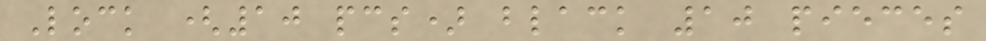Lock (10 pcs) black 10 pieces
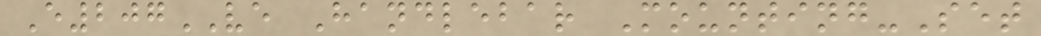E207VE Handlebar Mounting-Set
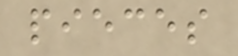pieces
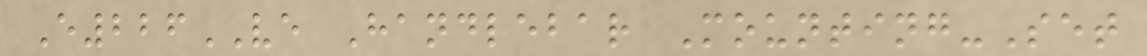E226VE Handlebar Mounting-Set
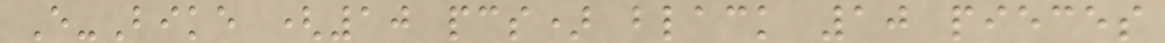E-Bike (10 pcs) black 10 pieces
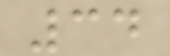34
